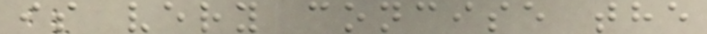is very concise the
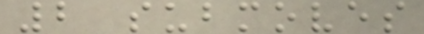2 submoves
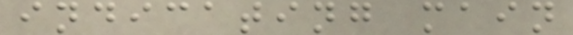indicating main
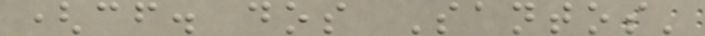(cf. dos Santos'
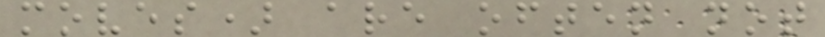moves) are often not
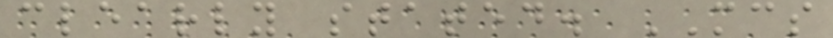clearly stated. MCS
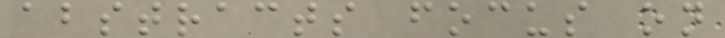abstracts focus on
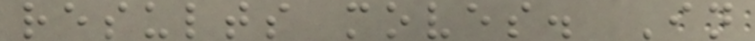results moves. In
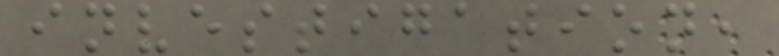investigation,
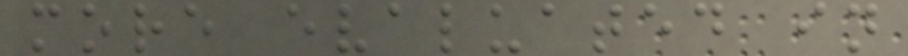more evaluated in
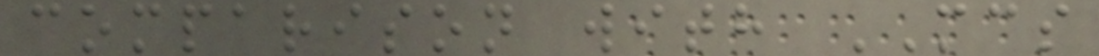comparison with MCS
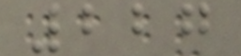227
